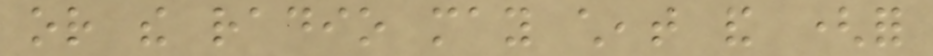or the radio may cheat and (for
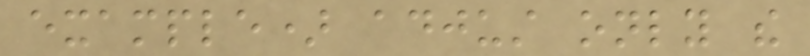example) adjust only the
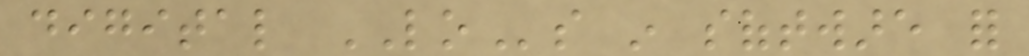digital LOs in software for
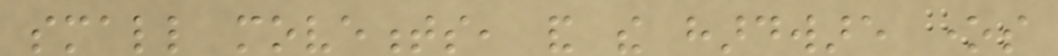small movements, and the hardware ones
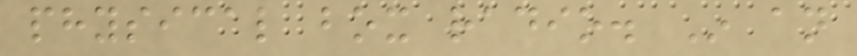physical box radio. In an
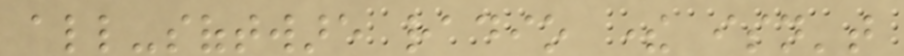all-software radio there isn't
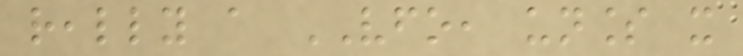really a VFO, unless it
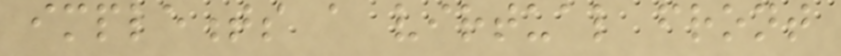implements a virtual front
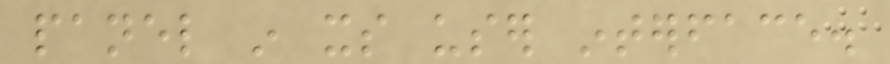panel in its user interface.
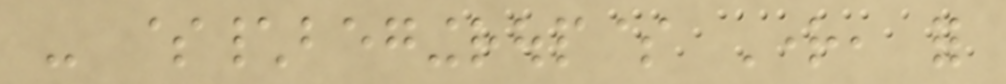- $\begingroup$ Right, for
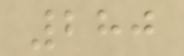280
